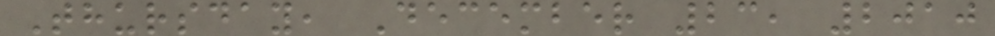Thursday, December 23, 2010
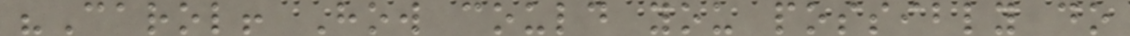"Carol! How could you possibly do
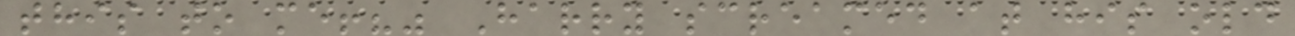this to me!?" Harry screamed at his old
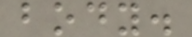body.
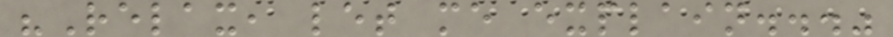"Relax, let me explain..."
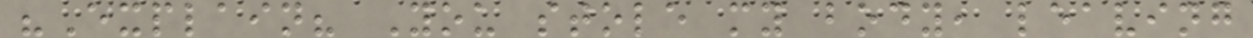"Explain? You stole my body, leaving
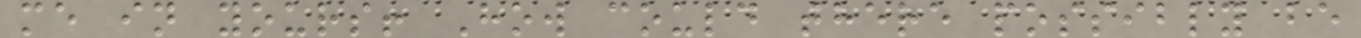me in yours! How could there possibly be
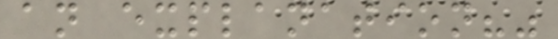an explanation?"
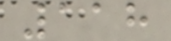118
